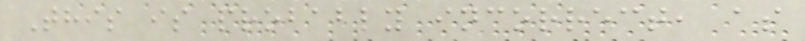This is probably incorrect, as
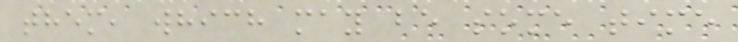them, which may be some time
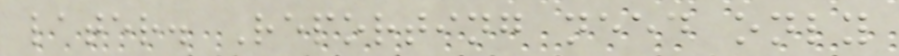later. Reporting need only
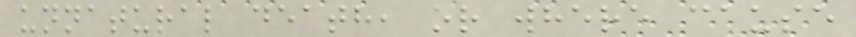unnatural death, or where cause
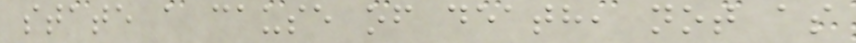state a cause of death, not as
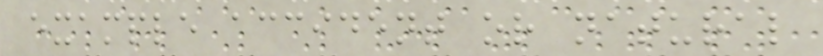example accident or natural
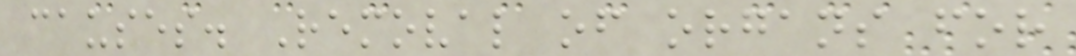causes. Removal of organs for
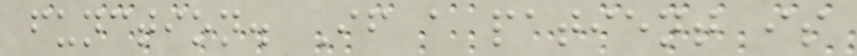function. If a patient is
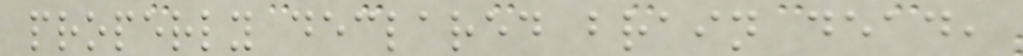properly declared brain dead,
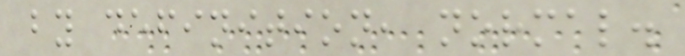by definition, normal.
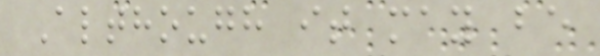Although it may be
